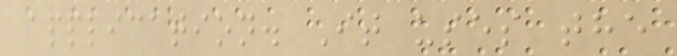application. It uses the
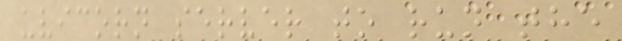uvicorn server to run the
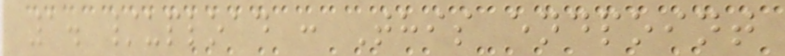1. /upload : This endpoint
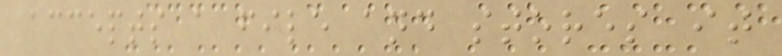accepts a file and stores it
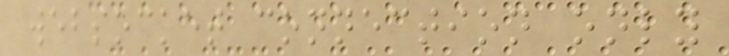websocket connection only
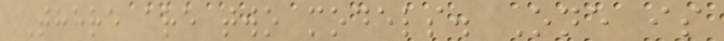There are two models. One is
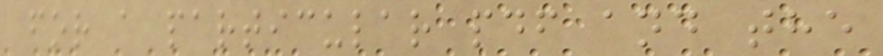for a particular pdf and the
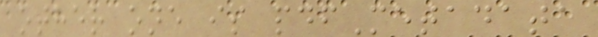other one is pdfMetadata
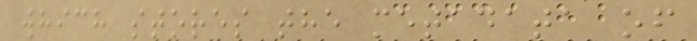which stores the metadata of
